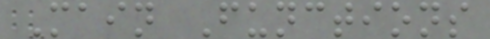Main Functions
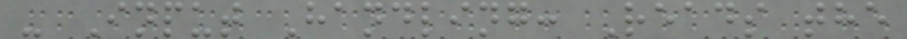- Input Handling: Reads the
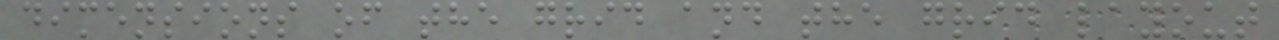dimensions of the grid and the grid layout
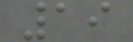19
